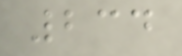234
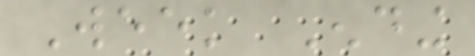Week Ending
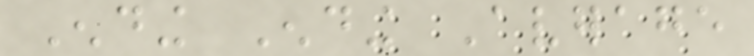Ending Ending Average
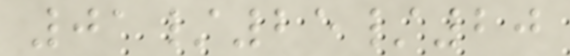01/25/20
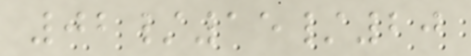02/15/20
